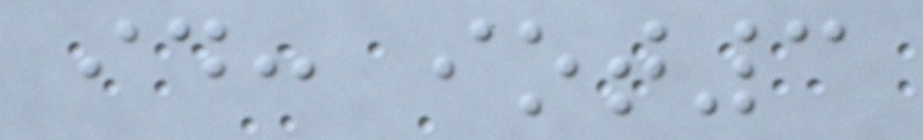id: iot3
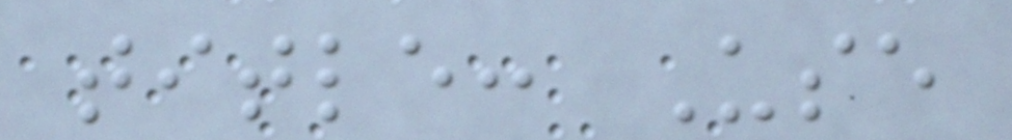title: Use
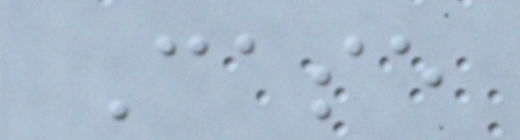Case
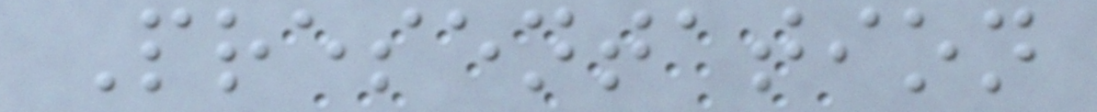Presentation
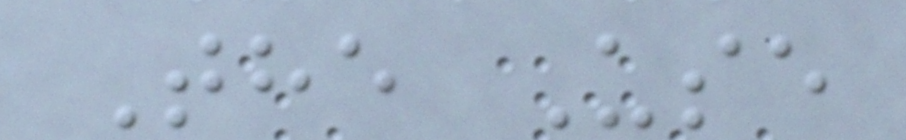The Use
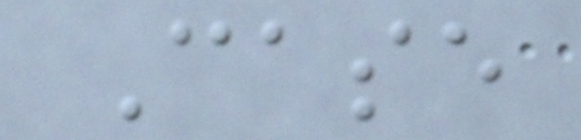Case
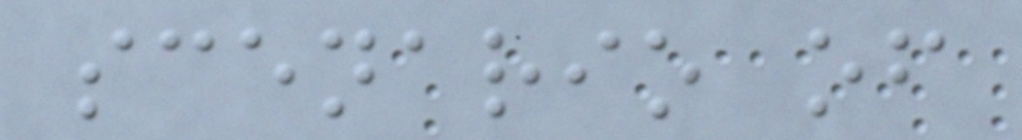scenario of
